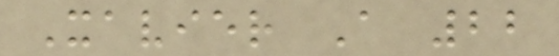Xavier A 22
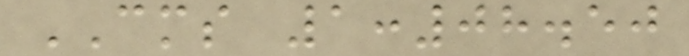CMS 1:08.50
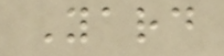Yard
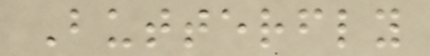Butterfly
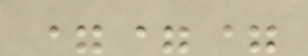===
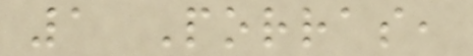1 Porras,
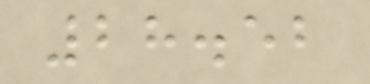28.52
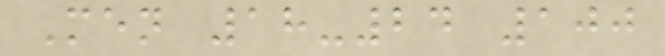Men 18-24 100
